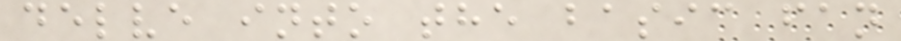delve into the basic fan
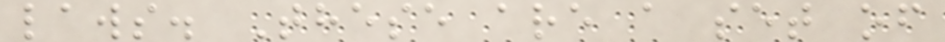laws. These are a set of
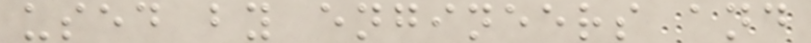used by engineers and
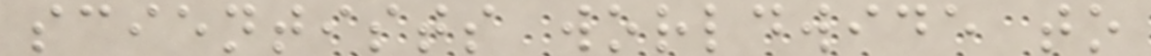scientists worldwide to
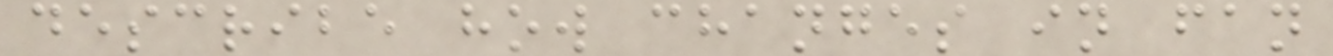describe how changes in fan
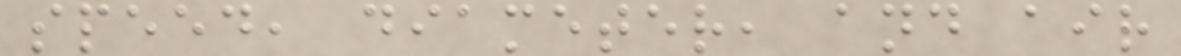speed, diameter, and air
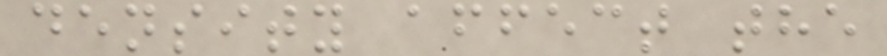density affect the
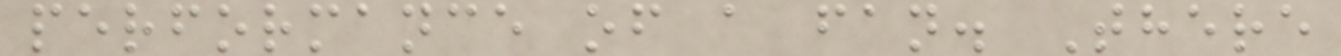performance of a fan. There
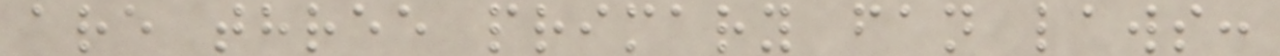are three primary fan laws:
